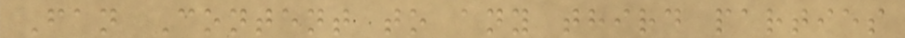Fan Content to any third parties
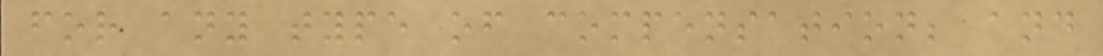for any type of compensation; and
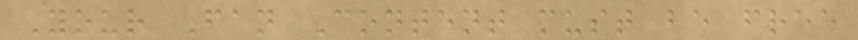Your Fan Content must be free
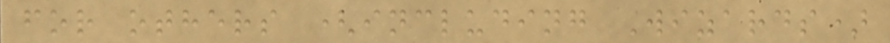for others (including Wizards)
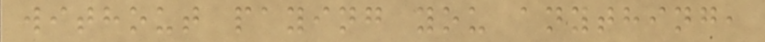without paying you anything,
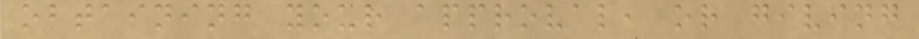obtaining your approval, or giving
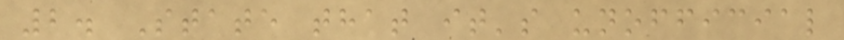2. State that it's unofficial
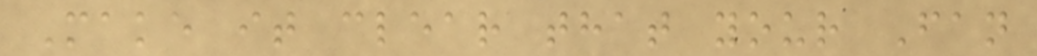Make it clear that your Fan
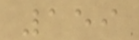159
